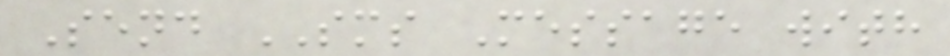Send SMS Message with
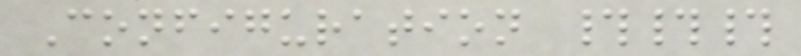Configuration ###
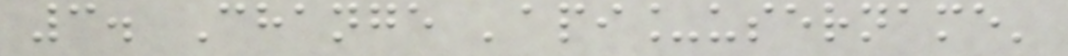3. Change 'api_username'
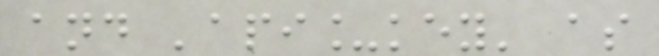and 'api_key' as
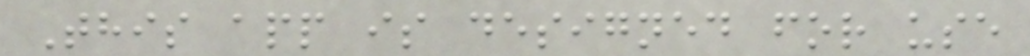This app is designed for use
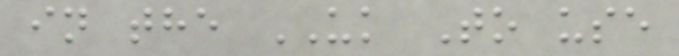in the UK To use
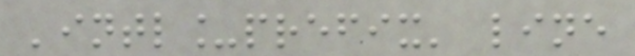'intl_prefix' line
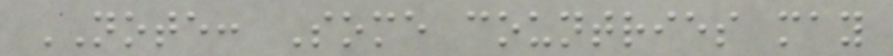NOTE: Some countries may
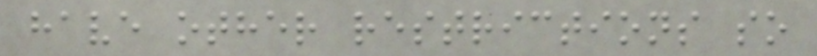have other restrictions so
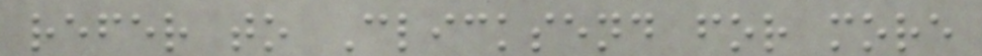refer to Clicksend for more
